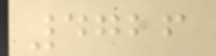4726
